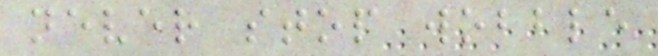never stop wobble
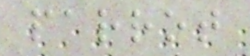parrot
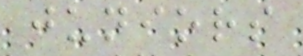juniors
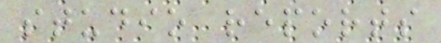studio reports
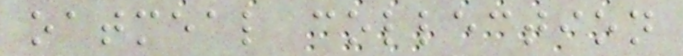oatmeal collection
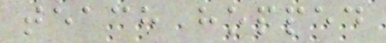teach hopped
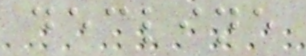decline
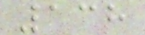138
